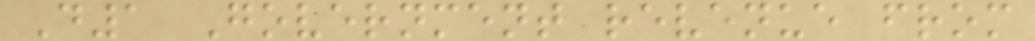D1 Government revenue from
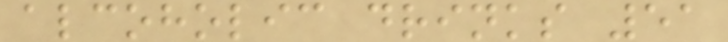alcoholic drinks 51
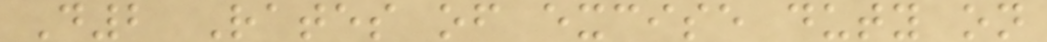D2 Rates of excise duty on
